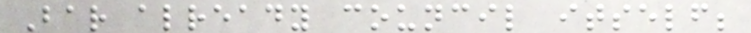Bar already council itself;
